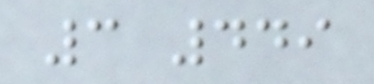3 449
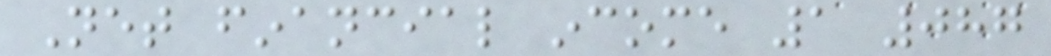Net financial income 1 087
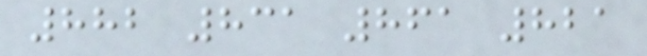882 831 861 821
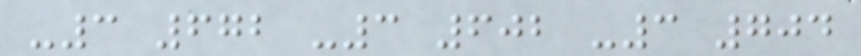-3 672 -3 602 -3 704
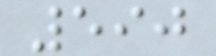590
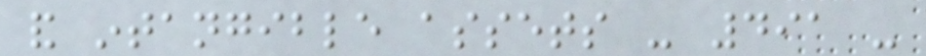and intangible assets - 491 -
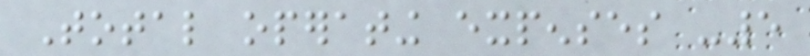Total operating expenses -5
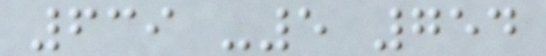639 -5 754
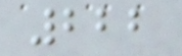222
